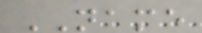NAME
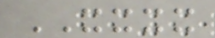XXXX
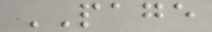PAGE
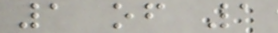1 of 1
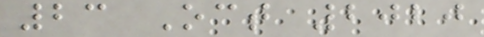23 Oct 2020
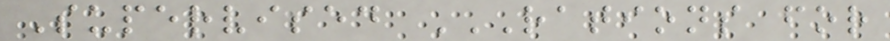Supervised RATIONS FOR
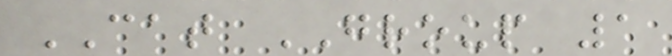CAT GROUP 1
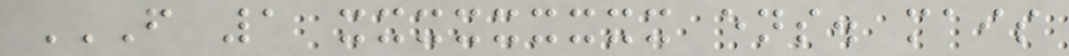F 1 XXXXXXXXX ENS. MAIS
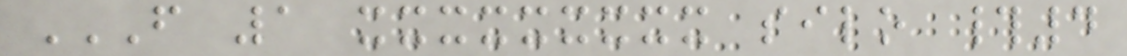F 1 XXXXXXXXX SILO #4
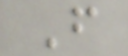F
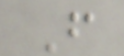F
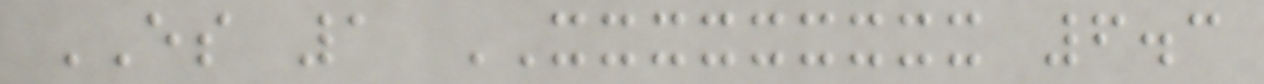ES 1 XXXXXXXXX 6.3
